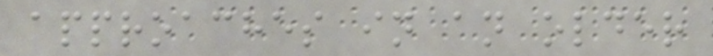approaches in an older
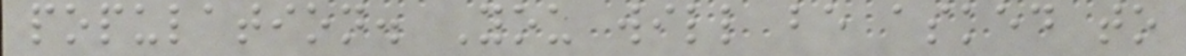population. You will be asked to
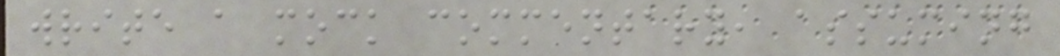write a mock commentary, assuming
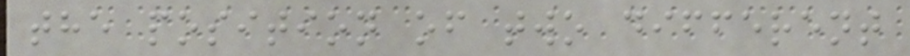the position of two different
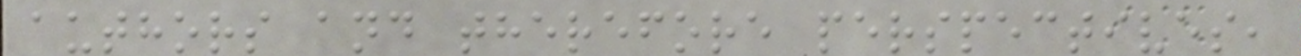authors and therefore perspectives,
